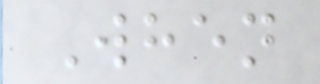When
